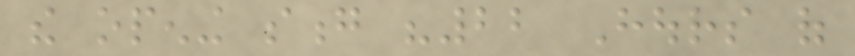the opening song "22 Hours of
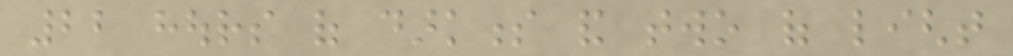22 hours of darkness and two of light
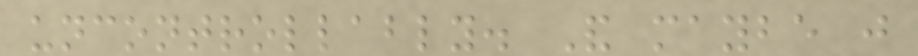uncontrollably. And maybe just
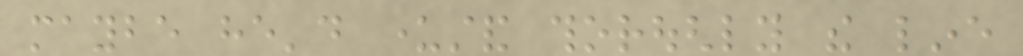maybe he'd understand thoroughly the line
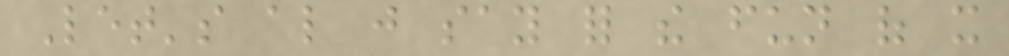Let's also just say for the fun of it
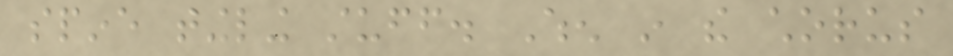spine tingling stuff. When in the chorus
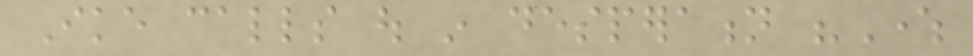Ike calls out in desperation "Where
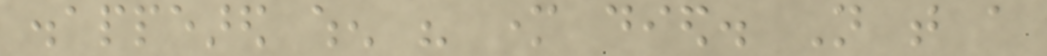disappeared when his mother died. Not that a
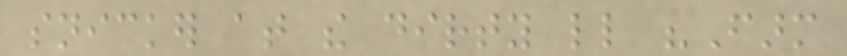snicker at the dirty little "Farm
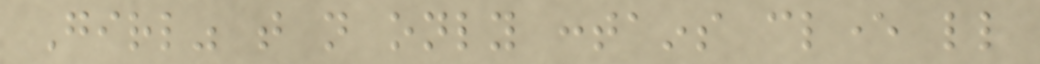Girl" that not only contains clever little
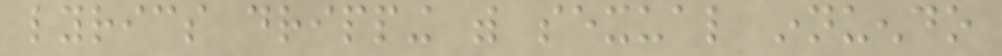lyrics dripping with sexual innuendo
